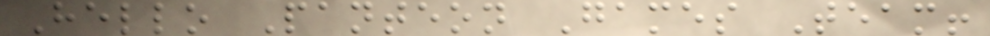Hello Panteon Games Team!
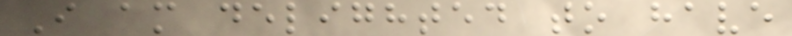I am delighted to have
